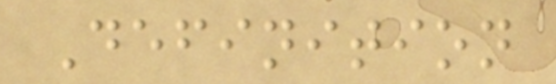Definition
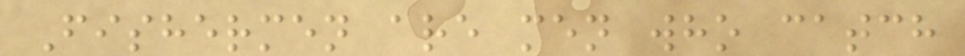Fishermen are men who catch
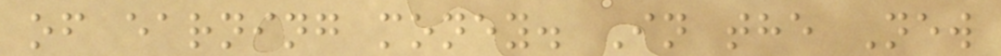of earning money. In the New
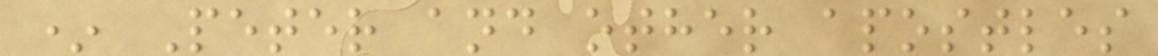* Peter and other apostles
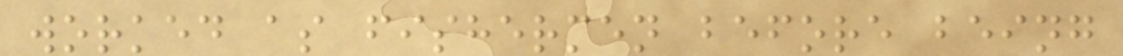worked as fishermen before being
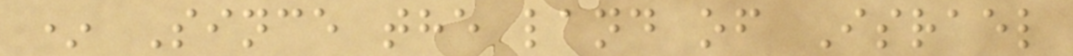* Since the land of Israel
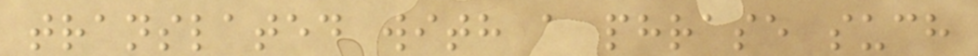translated with a phrase such
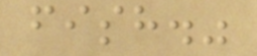fish."
